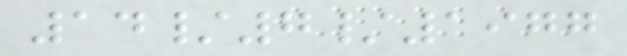14/7/1977
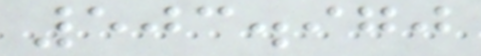503.970
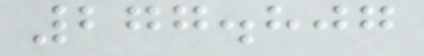277.807
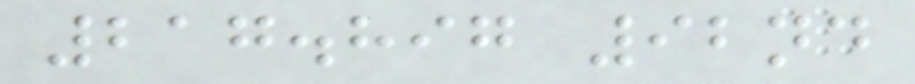217.897 92nd
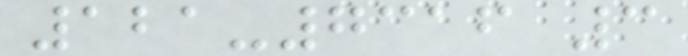121-7316 3
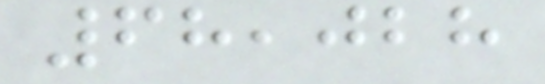68,028
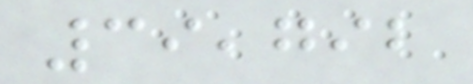39,792
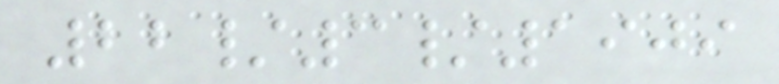22/3/1909
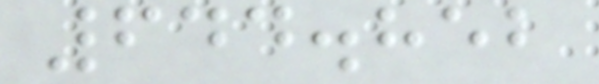644.852
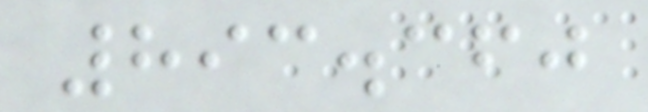893.360
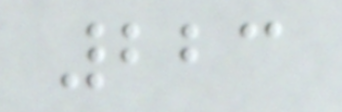223
